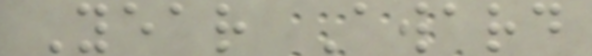Year Award
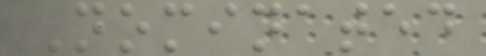Nominated
